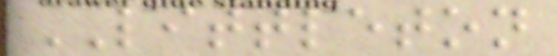LITTLETON
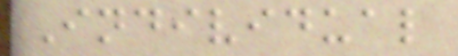Individual
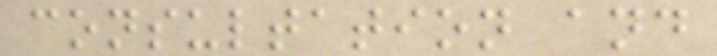consultation and
